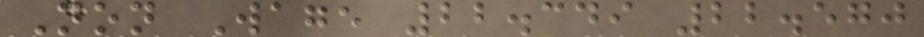Non Wage 22.349 22.570
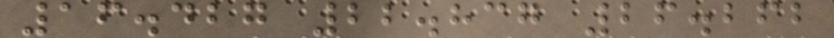16.427 22.837 26.262
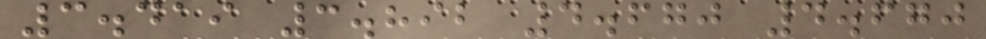3.419 3.892 4.670 4.670
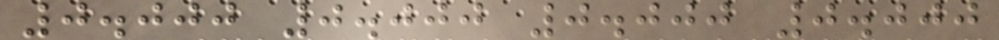0.000 0.000 0.000 0.000
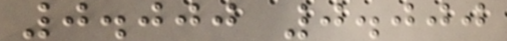0.000 0.000
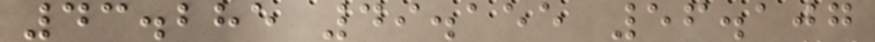43.285 49.155 56.107
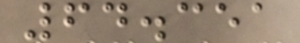64.351
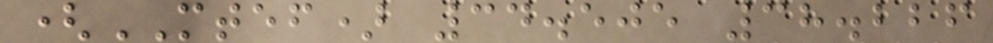(MTEF) 34.505 38.226
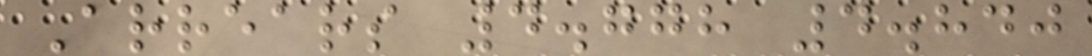Arrears 4.778 4.840
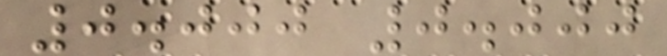0.000 0.000
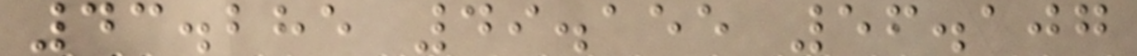43.285 49.155 56.107
